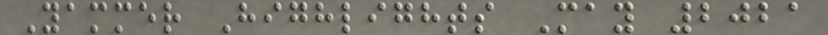Yammer Highlights May 2021
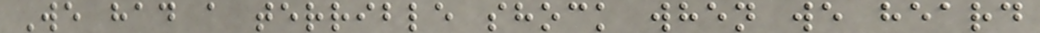We had a terrible shock when we heard
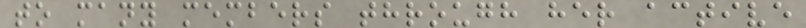to many members through her active
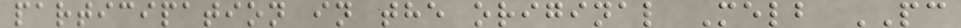participation in the original Melb PC
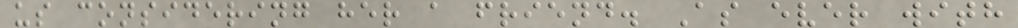us considering her a friend. As ever with
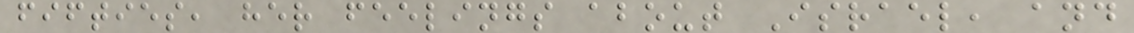fifties, her feelings about Israel, and
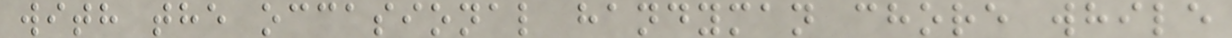with the occasional handyman chore while
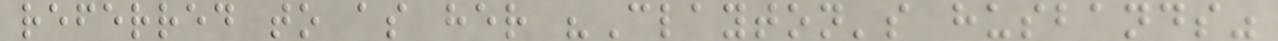referred to as her "Clayton's husbands"
